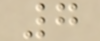7
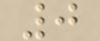0
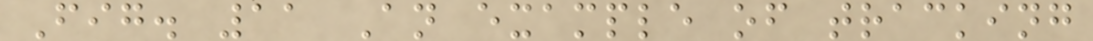Fig. 11 An example of tracking
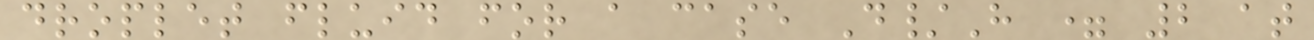droplet fluid for a case D/H = 2 at
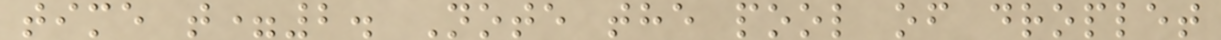time t=2. Note the pool of droplet
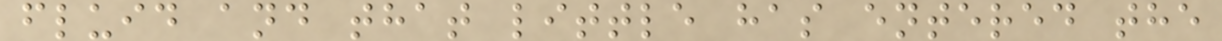fluid and that little has entered the
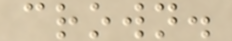crown.
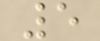5
